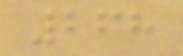268
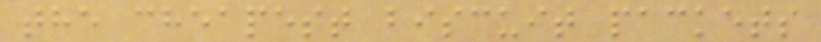the cheapest biscuit packets
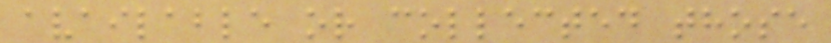available or collected those
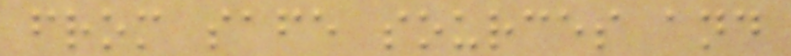from safe sources and
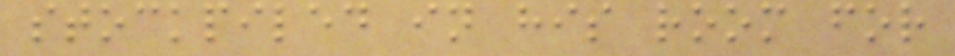stockpiled in his room for
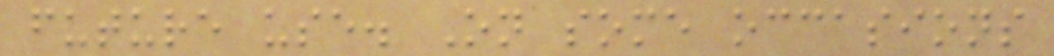future use. On some occasions
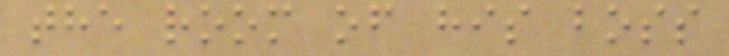the room of his boss
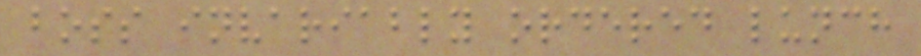boss invariably ordered lunch
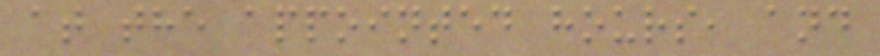at the appointed hours, and
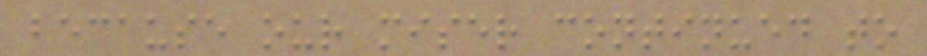because our miser continued to
